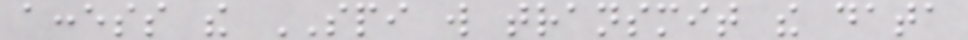access the SPI will transmit the data
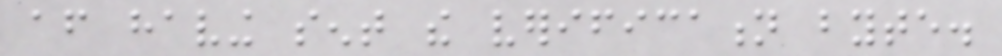after having sent the verification byte.
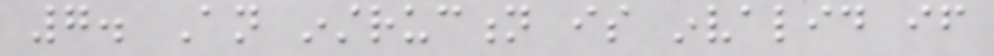7. An instruction is invalid if
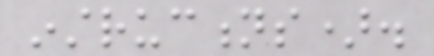instructions).
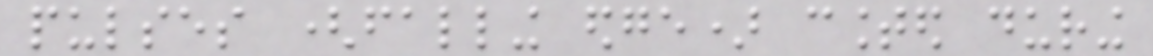pulses (falling edge) counted during
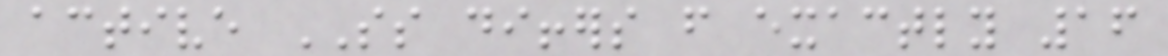active SS differs from exactly 16
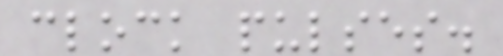clock pulses.
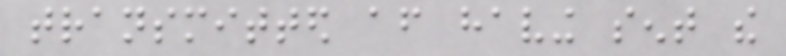transmitted after having sent the
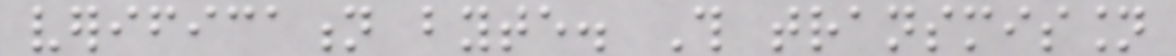verification byte. This transmission
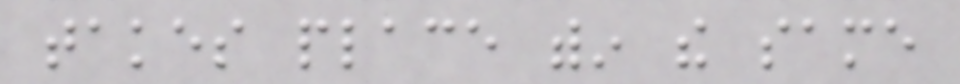takes place within the same
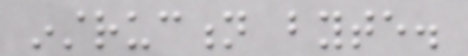instruction byte.
